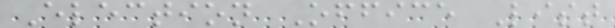Election Office List
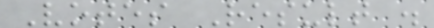Votes Result .
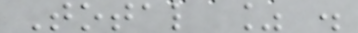Total % .
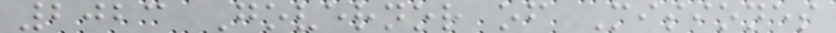2023 Governor of Misiones
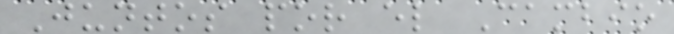Juntos por el Cambio
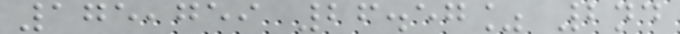175,759 26.57% 2nd
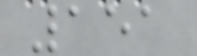151
